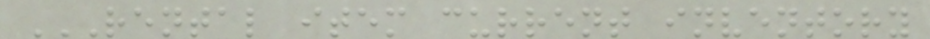RENTAL ITEM CURRENT INVENTORY
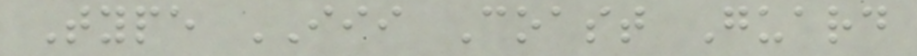Type III Coast Guard
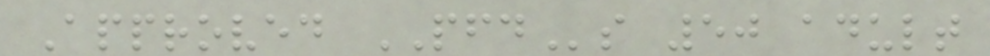Approved PFDs 50 adult
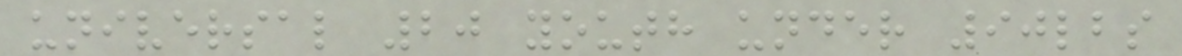universal 20 youth under 90lbs
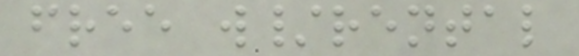free w/rental
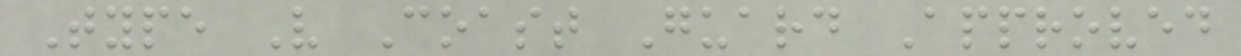Type V Coast Guard Approved
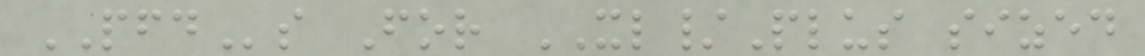PFDs For XL/Plus sized
